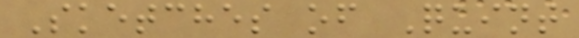Sketches of Quint
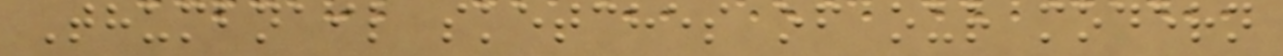Thumbnail sketches of our modern
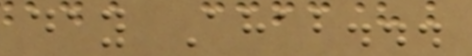day Ahab...
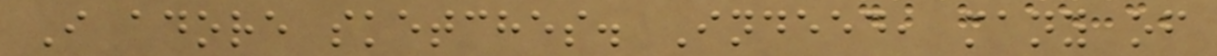I adore sketches. Indeed, many of
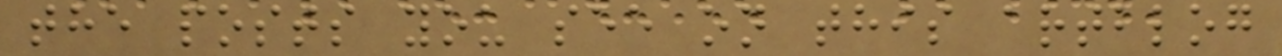the posts you see on this artblog
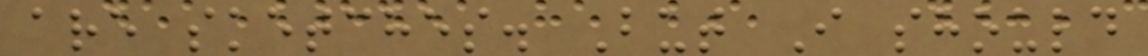are sketches. But I should
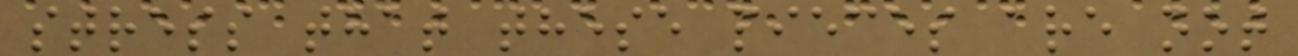stress that these pieces are not
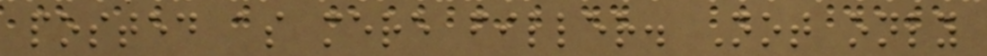posted as mere filler. Not only
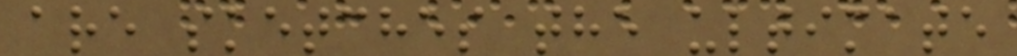are sketches the ultimate
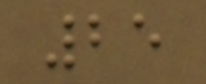25
